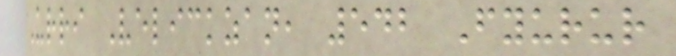Urri Velickzan, 542 Fyurur
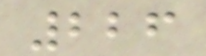226
